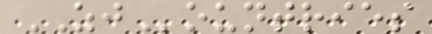ZJountries
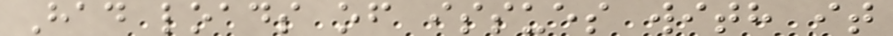Had loads of issues with it
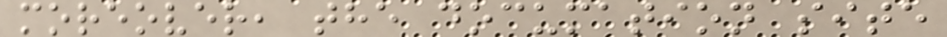moreover, the documation site
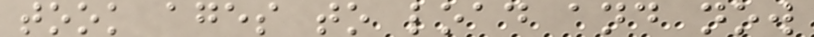took ages to load and now
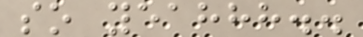so yeahhh..
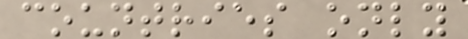countries only
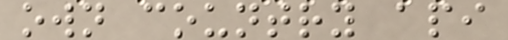own country api
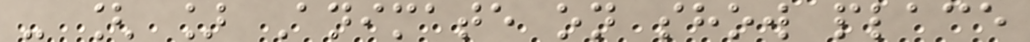- [ ] Animate on show place
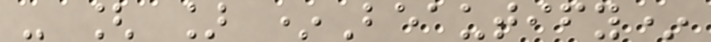- [ ] *Beautify*
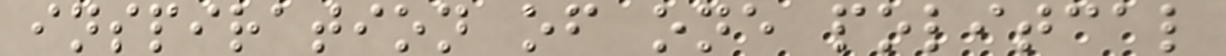inspiration of one politcal
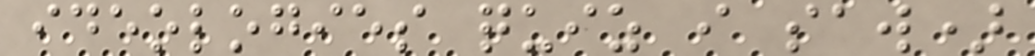ideologies quiz i saw)
